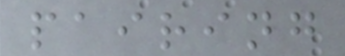pairing
